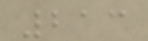213
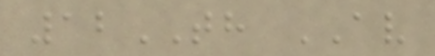12TH AV
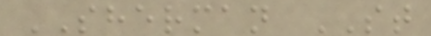SHERMAN ST
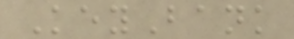KeyBank
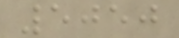5050
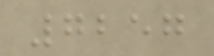7257
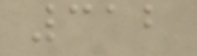312
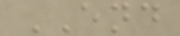END
